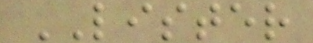LISTER
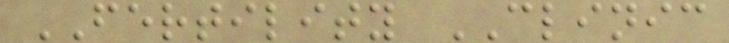FERTILITY CLINIC
